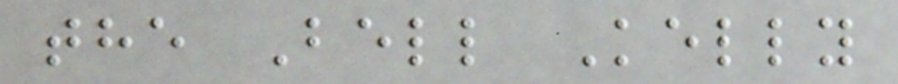the Bell Kelly
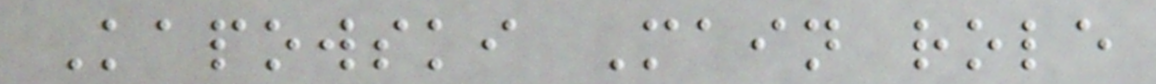Kapowski Main role
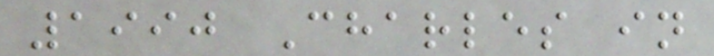1990 Charles in
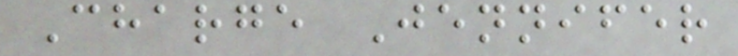Charge Jennifer
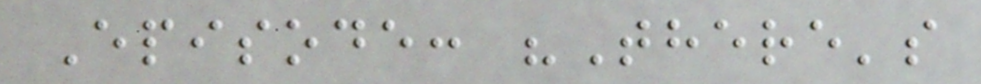Episode: "There's
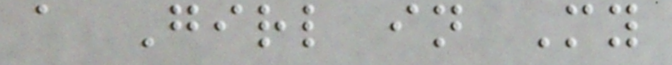a Girl in My
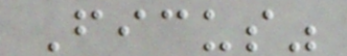Ficus"
